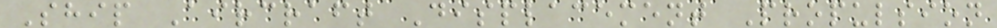Ship Aircraft Displacement Propulsion
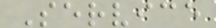Service
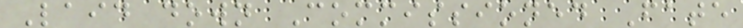Laid down Commissioned Fate
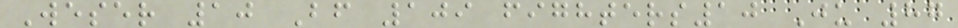Weser 10 Bf 109 fighters10 Ju 87
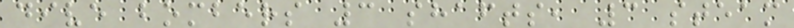dive bombers 3 shafts, 3 steam
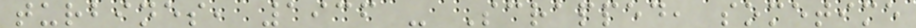turbines, 1936 - Scrapped, sometime
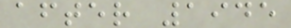after 1945
